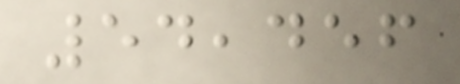54,456
